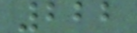222
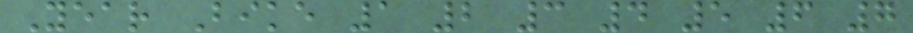Year Bike 1 2 3 4 5 6 7
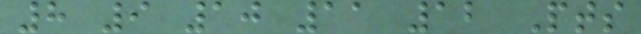8 9 10 11 12 Pts
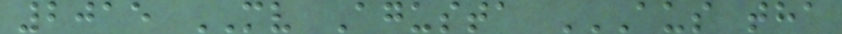2015 MV Agusta AUS THA
